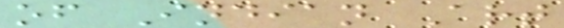of Indian Art
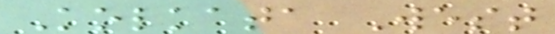Kolkata West
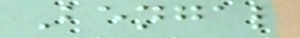Bengal
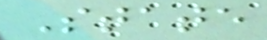State
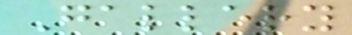Gallery
